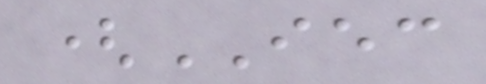(IEC
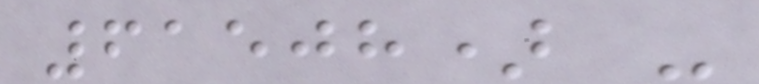61508) -
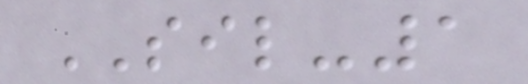SIL-1
